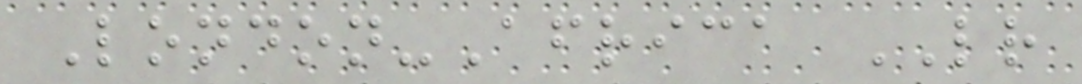London-Africa LR
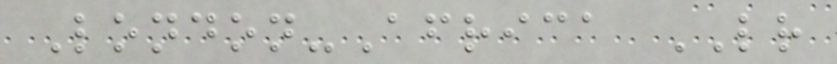London-Africa LR
